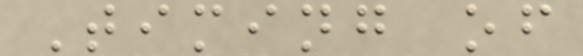Timing of
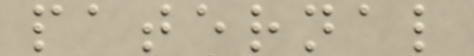paternal
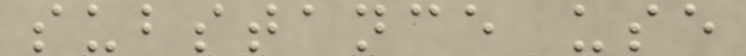substance use
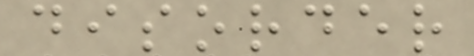disorder
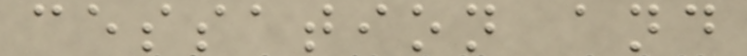cessation and
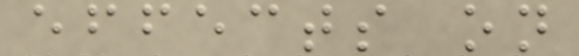effects on
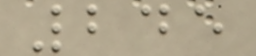245
